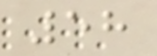58
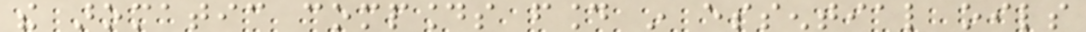the aromatic compounds found in essential oils
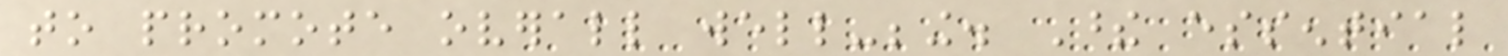to promote overall well-being. These essential
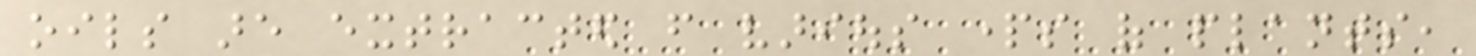oils are extracted from various parts of plants,
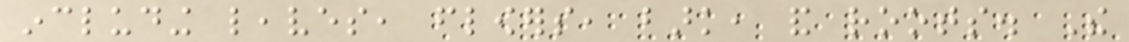including leaves, flowers, bark, and roots. The
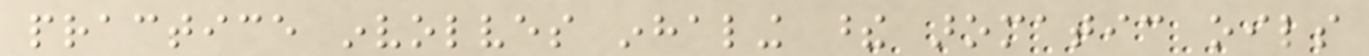practice involves inhaling these aromatic oils
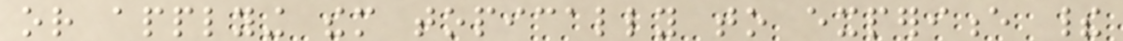or applying them topically to experience their
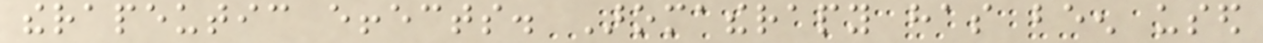therapeutic effects. Aromatherapy has been used
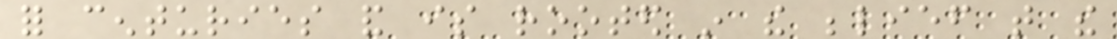for centuries and is rooted in the belief that the
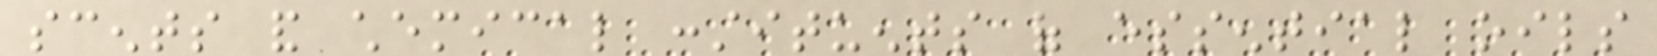scents and chemical constituents of essential oils
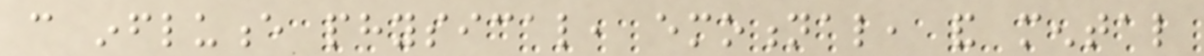can influence physical, emotional, and mental
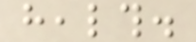health.
